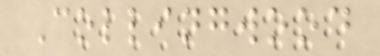Collingwood
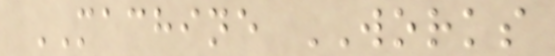MACHINE WORKS
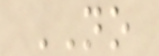NO
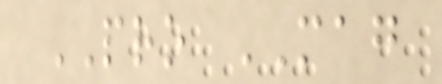PRO MAG
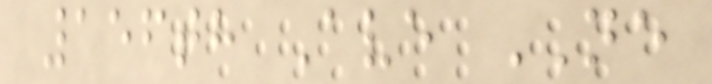156th Ave NE
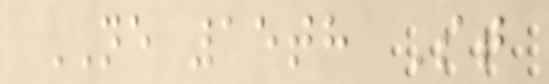NE 15th St
